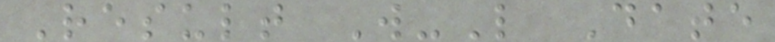Result W-L Date
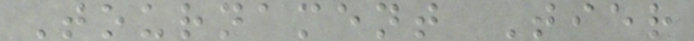Tournament Tier
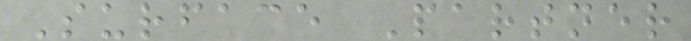Surface Partner
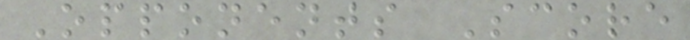Opponents Score
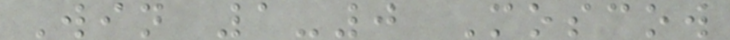Win 1-0 Moscow
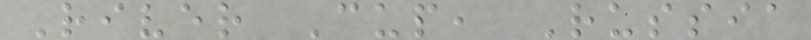River Cup, Russia
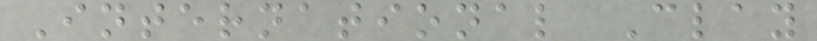International Clay
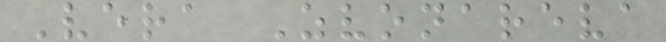Vera Zvonareva
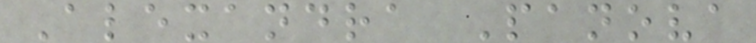Alexandra Panova
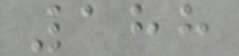188
